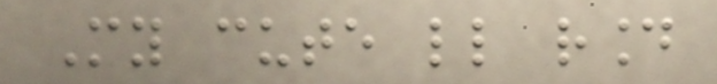My cute little round
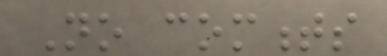No comments
